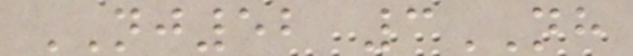NJ52 3NH
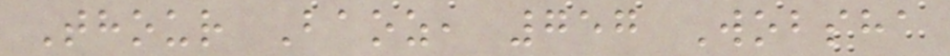Thour Baoz, 757 Wobsha
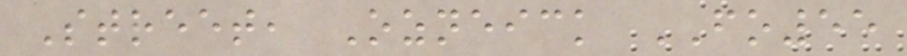Street, Ozneick FO55
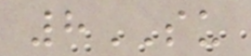8SU
